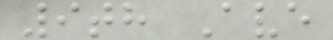9th Ave
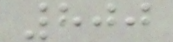800
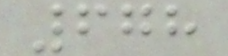678
